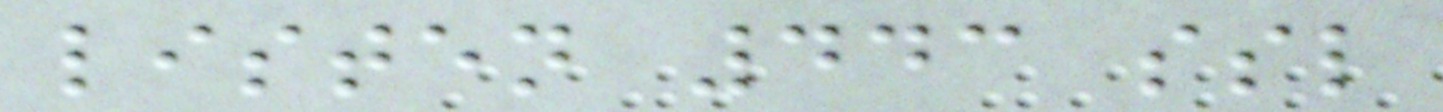listen 443 ssl
